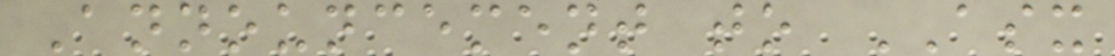Announcement to ASX
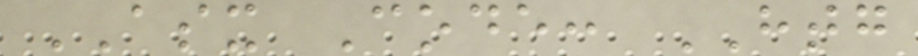ASX Code: HTG
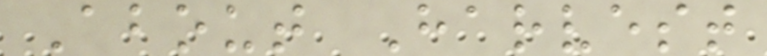About Harvest
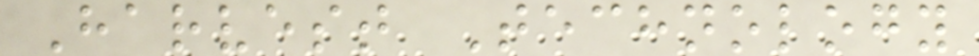Harvest Technology
